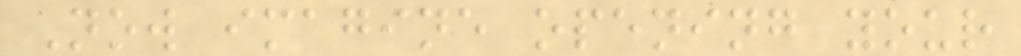Now imagine opening your
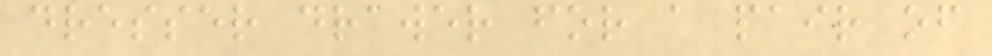dresser drawer for a pair of
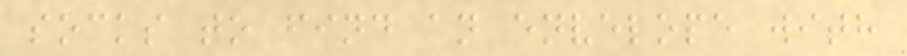socks to find an envelope with
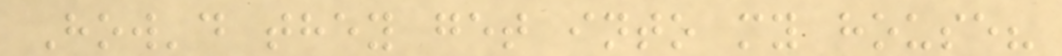How'd they get into my house?
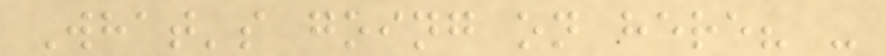What's going on here? -
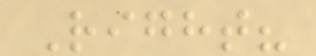Right?
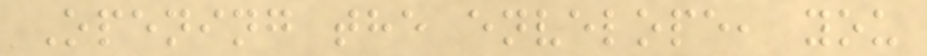Opening the envelope, you
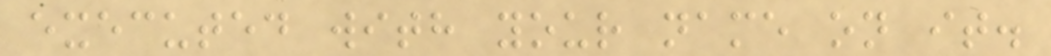executed with your name on it.
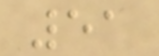51
